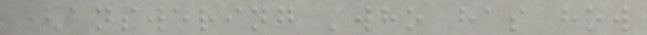(answering 'who has how
